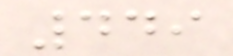449
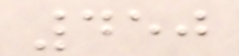450
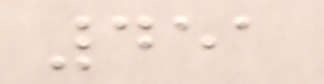451
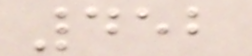452
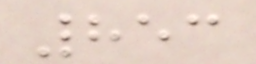853
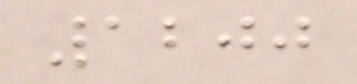1200
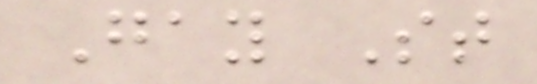Gay St
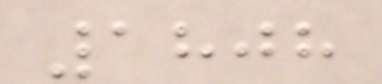1808
